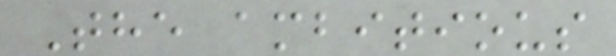The ambitious
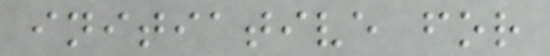initiative for
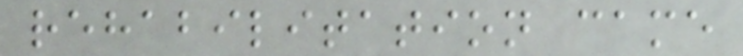rehabilitation came
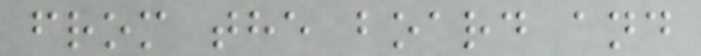from the board and
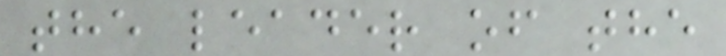the leader of the
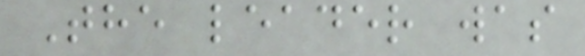The leader was
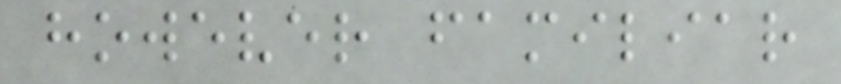however familiar
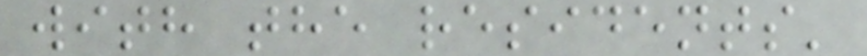with the residents'
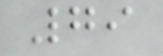79
